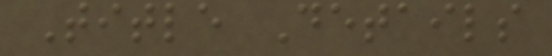Title Details
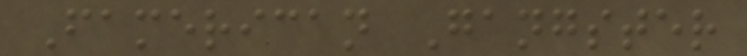Famerican Gangster
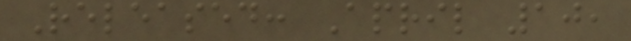Released: April 10,
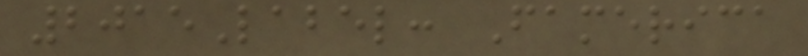2015Label: Famerica
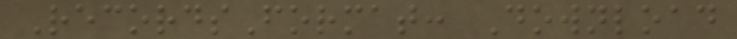RecordsFormat: Download
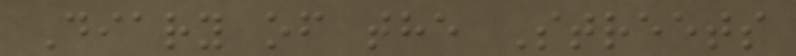Diary of the Streets
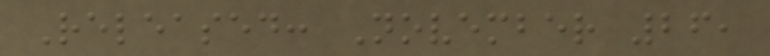Released: November 26,
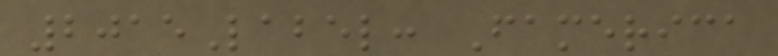2015Label: Famerica
